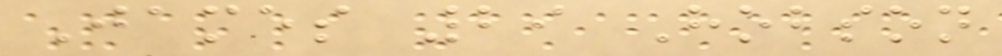James 29 Hobson
